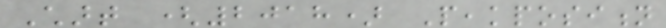Chart (2018) Peakposition
